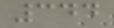344
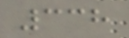338
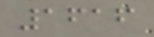1616
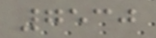7530
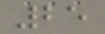25
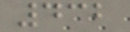432
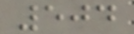504
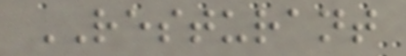RESTURANT
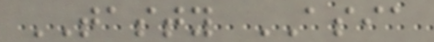TASTY ASIA
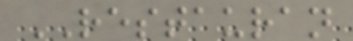RESTAURAN
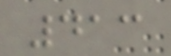413
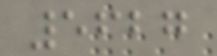5627
